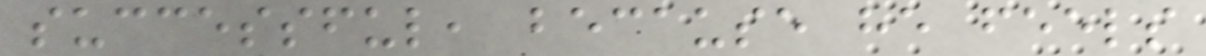successful, because he feels
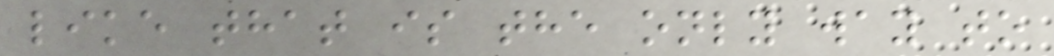like that is the only way to
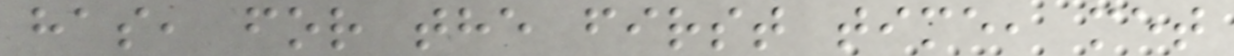has, for the first time, met
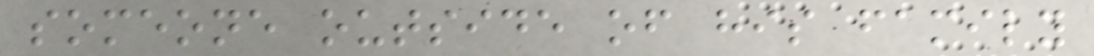someone outside of his family
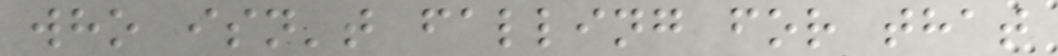who isn't falling for that
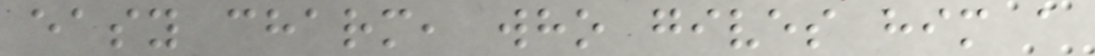easy charm, who gives him a
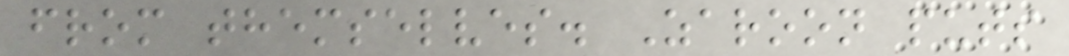from themselves. Zaroon puts
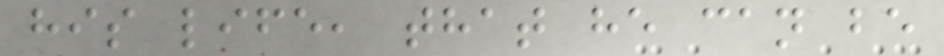his life, that he can be
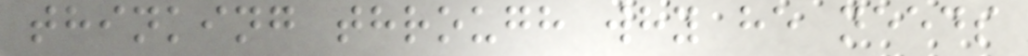thinking through why he needs
